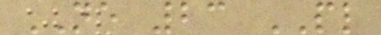NE 23 PL
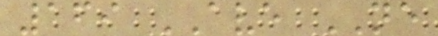169 AVE NE
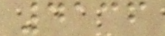4136
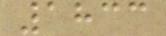1833
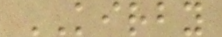KIRBY
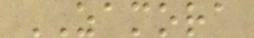ZAMORA
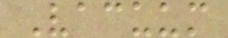Vacuum
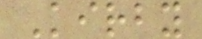Kirby
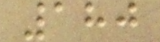180
